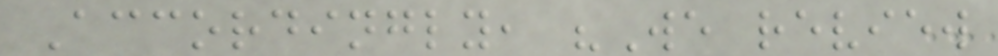Accordingly, "We review
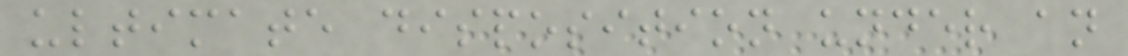ultimate disposition under an
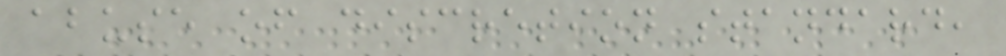abuse of discretion standard,
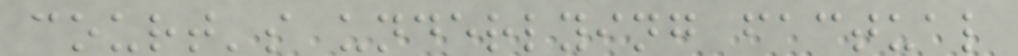court's underlying factual
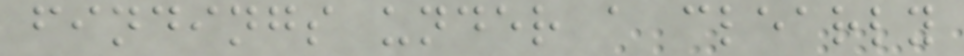findings under a clearly
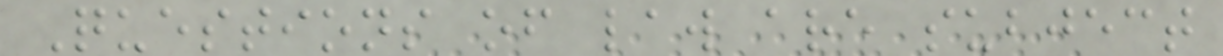Questions of law are subject
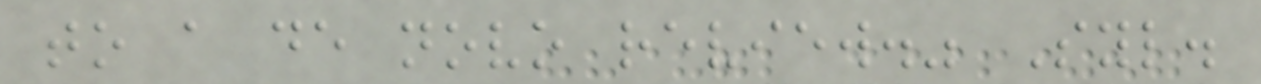to a de novo review." Syl.
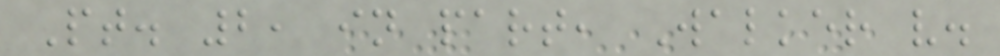Pt. 2, in part, Walker v.
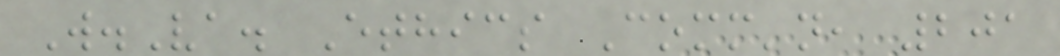W.Va. Ethics Comm'n, 201
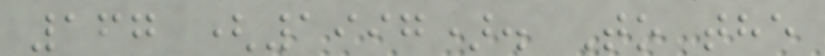167 (1997). To the
